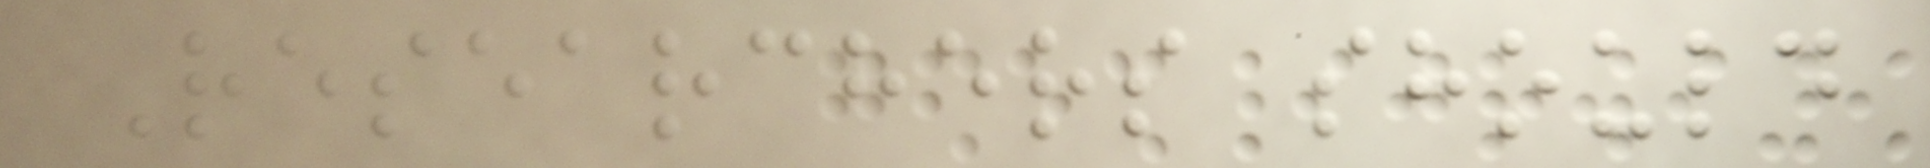Researchers should
